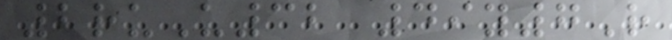2ruU32 49y7R
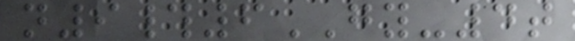n9#6GY-4t
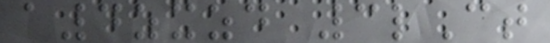a4zxzd 3lCt
